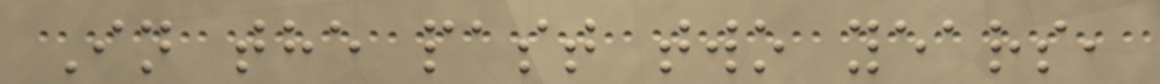In the past two years,
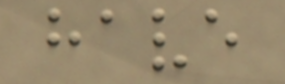have
